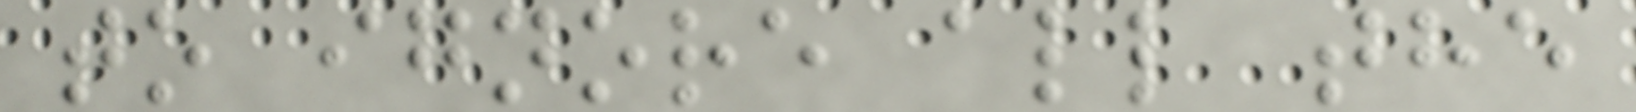to ignore all the
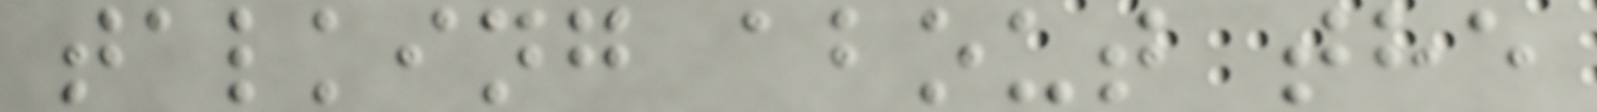talking about the
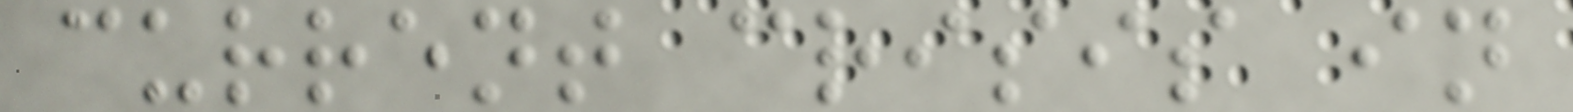current crisis in
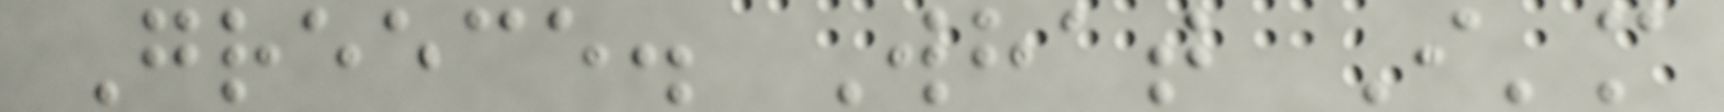Greece. What I'm
